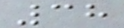38
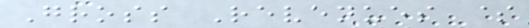Gross Revenues $
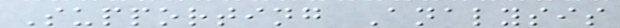Supporting Analysis
